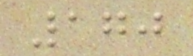170
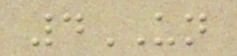4UN
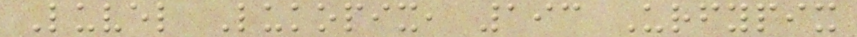Luvel Lukopix, 193 Urfypix
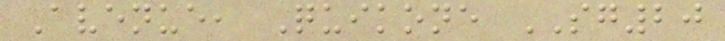Avenue, Quikone SG20
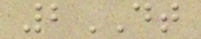2DT
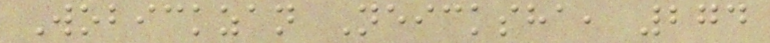Wobickzan Neicksha, 274
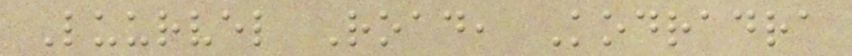Luurvel Road, Kodradra
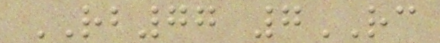RB77 7RC
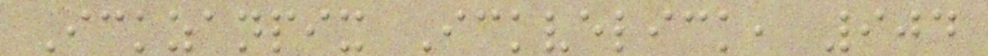Ickzanpix Ickvelick, 904
